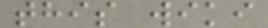this wiki
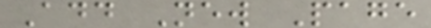Add New Page
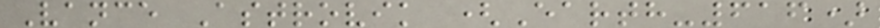Vance Astrovik (Earth-616)
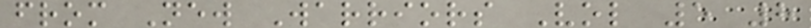from New Warriors Vol 5 8
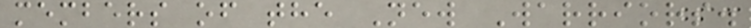members of the New Warriors.
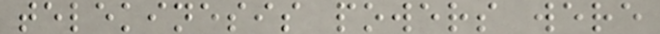telekinesis powers were
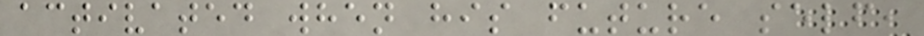activated when his future self,
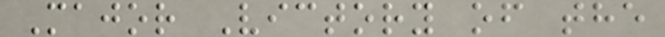Major Victory of the
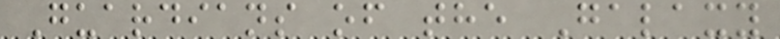Guardians of the Galaxy
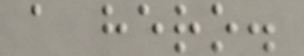a hero.
